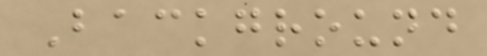Background
